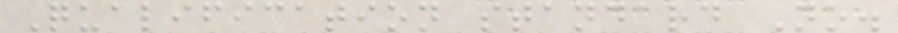Qualification standard No.
